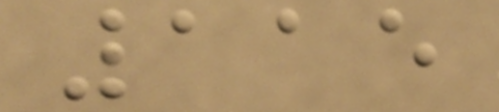115
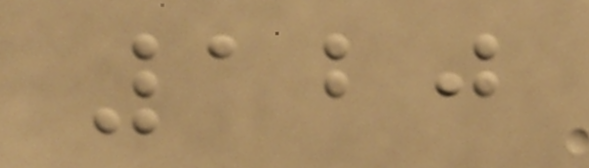120
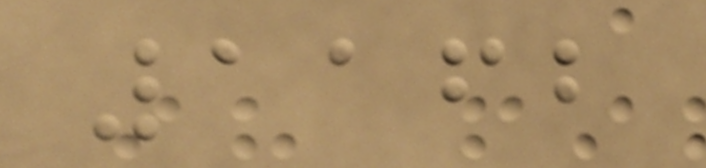1162
